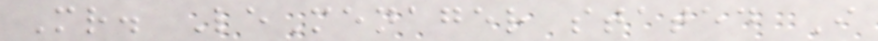Mr. LeMenager stated I
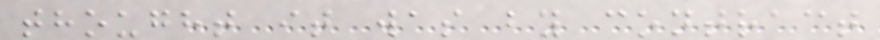thought it was by contract
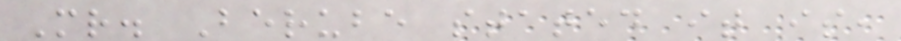Mr. Berube stated it is,
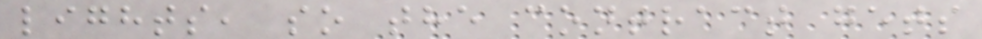lights, so the contract gets
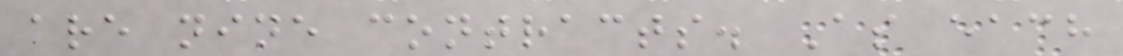are nine contracts. As each
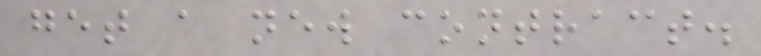get a new contract.
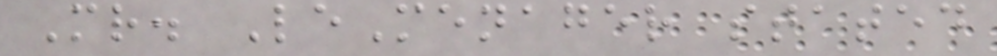Mr. LeMenager stated
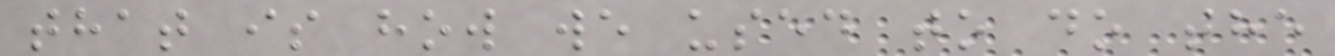that is how we used to do the
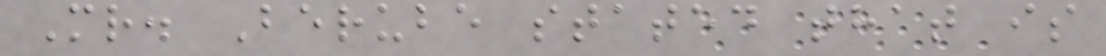Mr. Berube stated that is
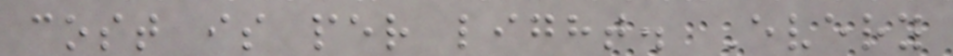cost is per light. Every
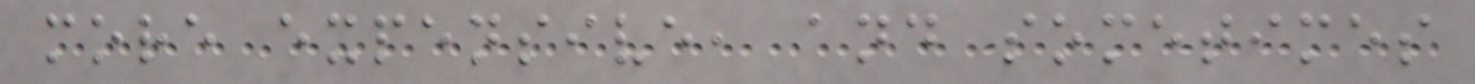more expensive, and sometimes
